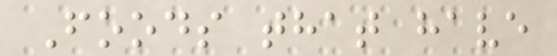Foods that have
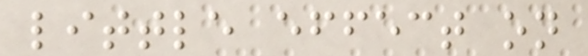little effect on
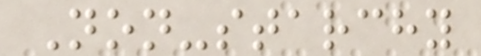Non-starchy
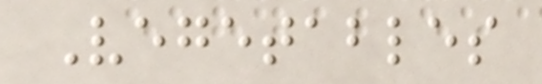Vegetables
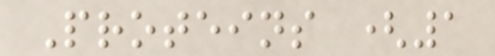Proteins (1
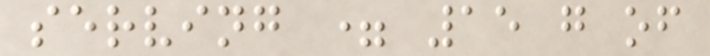serving = 15 g of
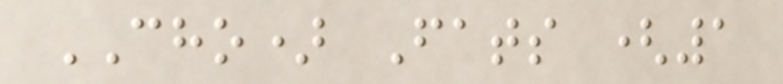CHO) Fats (1
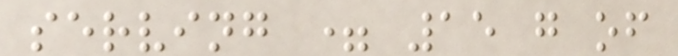serving = 15 g of
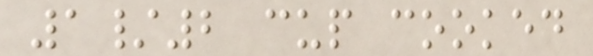1/2 cup cooked
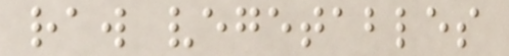raw vegetables
